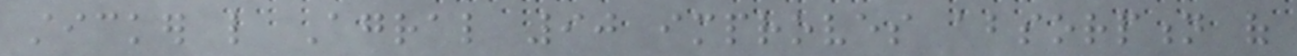sticker like Agral 90 improves absorption of
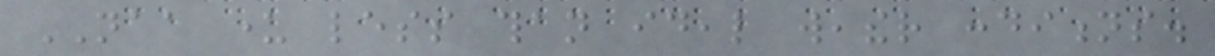NAA under less than ideal weather conditions.
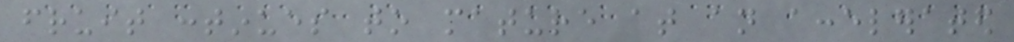fruit continues to mature at an accelerated
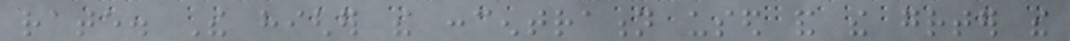rate. The higher the concentration used and the greater the
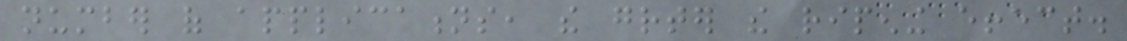number of applications, the greater the ripening effect.
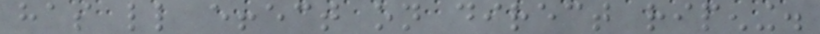has little effect on direct ripening.
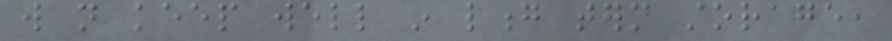will not keep well in long term storage,
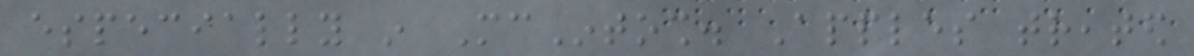especially in McIntosh. Apples treated
